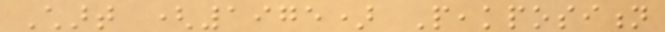Chart (1975) Peakposition
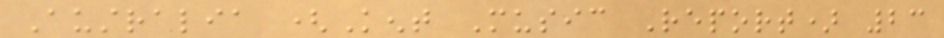Australia (Kent Music Report) 23
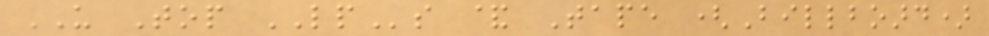US Top LPs & Tape (Billboard)
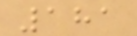181
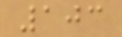103
